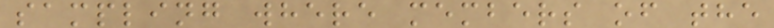sampling where members of the
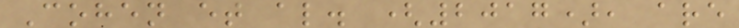Cohen et al. (2017), are
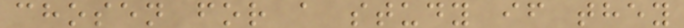chosen for a study if they
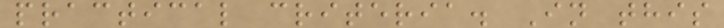practical criteria. In this
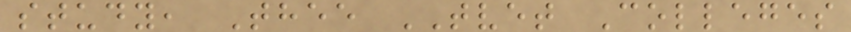study, Thee TVET Colleges
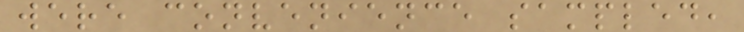were convenience sampled,
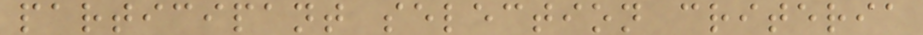participant selection criteria
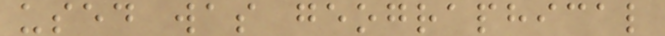used was geographical
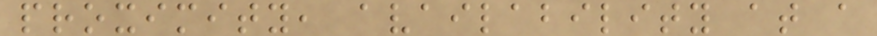proximity, availability at a
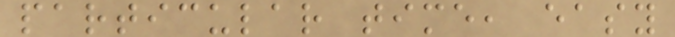particular time, easy
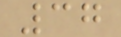37
